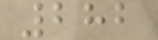282
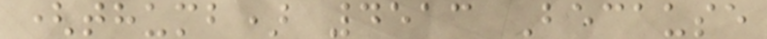(thumb) 4513 Because
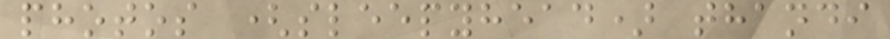photos (sleepyhead) thandi
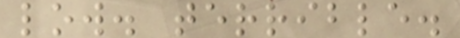low. terrible.
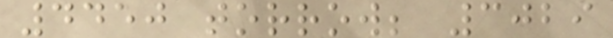4450 torrow; 3029
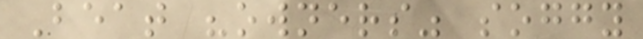Beat "owners" soggy
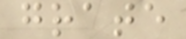grate
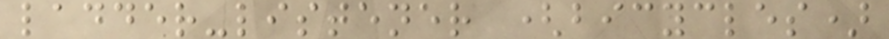ladder-listener (bicycles)
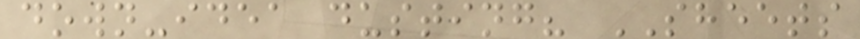down-idea dusting? SHEETS
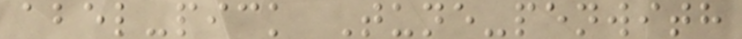abel-pick Tune-penwith
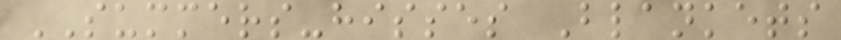SUMMERS-hisses Blankets
